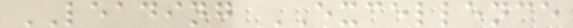LEADING EXCELLENCE
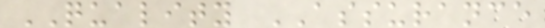QUALITY ASSURANCE
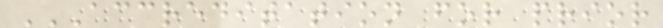ACCREDITATION FOR PRIOR
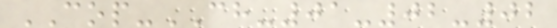COP-CH-01-02-02
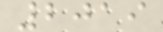2019
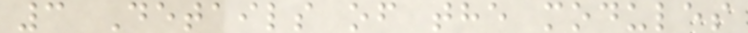3 Details of the modules
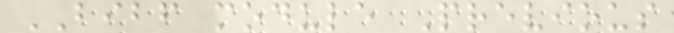BIBF module Previous
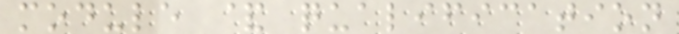module & qualification
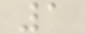1
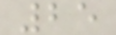25
